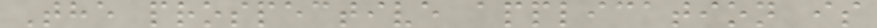The prospective application is
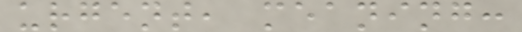urgent, meaning:
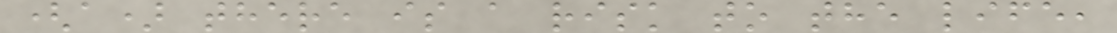(a) there is a risk to the life,
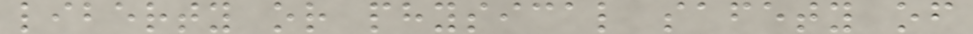liberty or physical safety of
